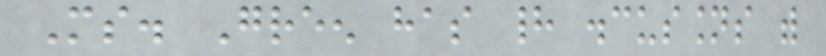Ms. Green has had discussions with
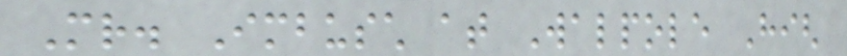Mr. Imbusch at Walpole High
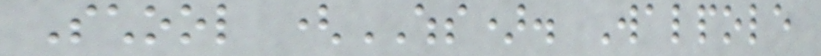School (WHS). Walpole
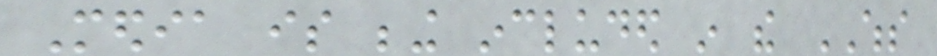Media is being included in the WHS
